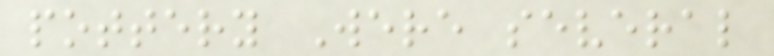pottery Were several
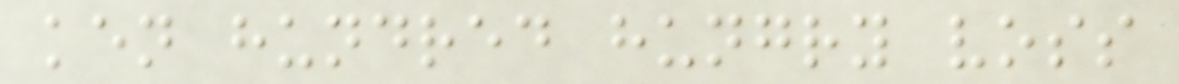ken hundred hungry voss
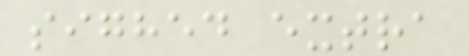sighed extra
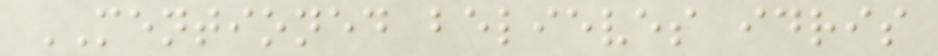MENTIONED believes idris
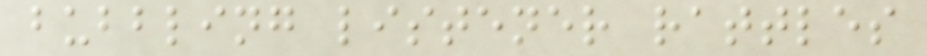bubbling listener rattles
